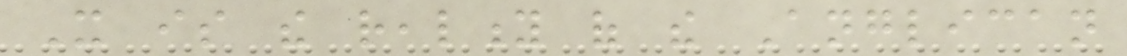It is the reality of the Anglican
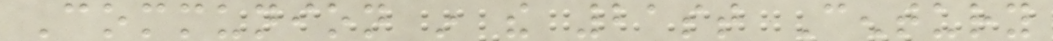Communion in the 21st Century
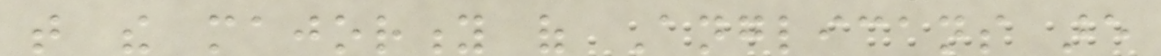that the majority of Anglicans are
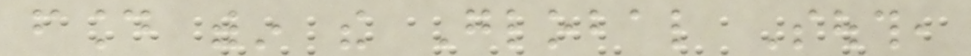found within the Global South,
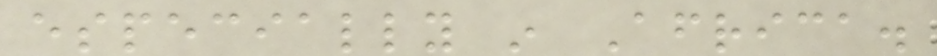especially in Africa.
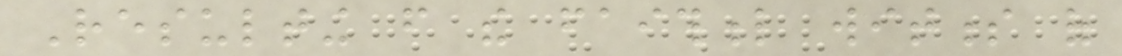Resulting from the faithful witness of
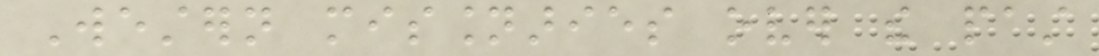Western missionaries over the past
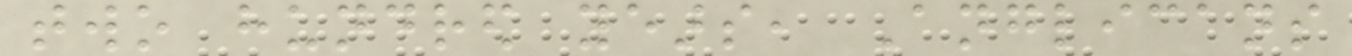two hundred years, Anglicans
